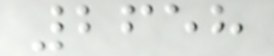2658
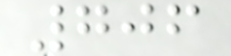706
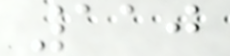110
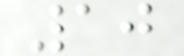10
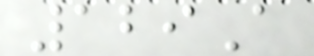129A
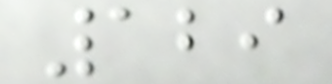129
